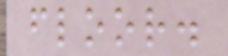floor.
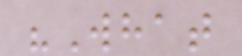"What
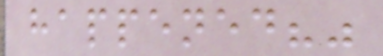happened?"
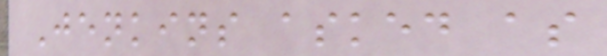Jenkins asked as
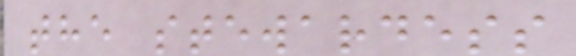the stewardess
